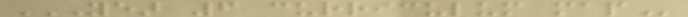YEAR 6 CURRICULUM MAP
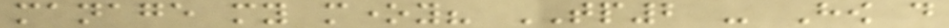manage my money? TP2 - How do
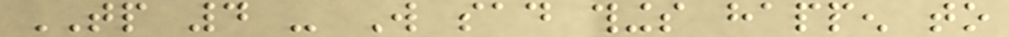TP 4 - Will sad things happen to
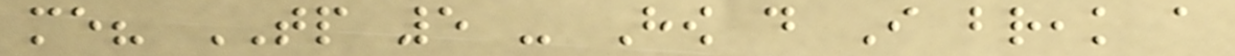me? TP 5 - How do I break a
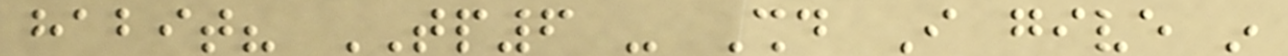habit? TP6 - Should I give in
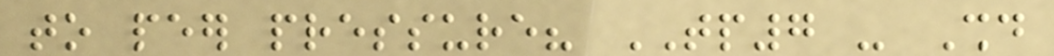to peer pressure? TP7 - Should
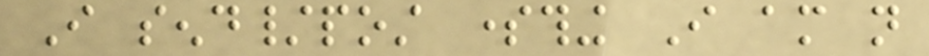I send/post something I am not
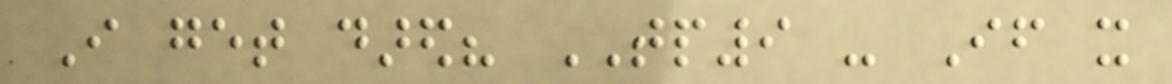I get dared? TP9 - If it
